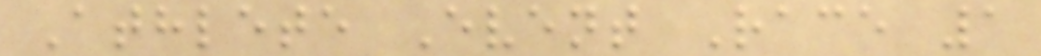Athlete Event Race 1
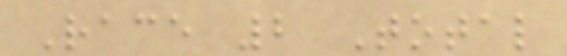Race 2 Total
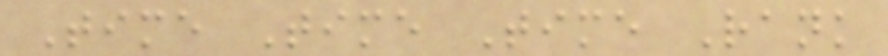Time Time Time Rank
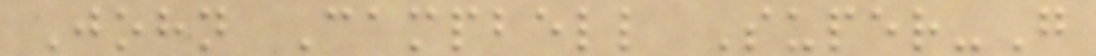John Campbell Super-G
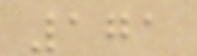171
